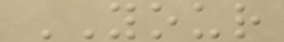YOUR
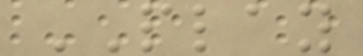PLAY
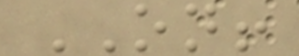ON!
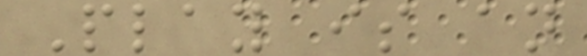Play is an
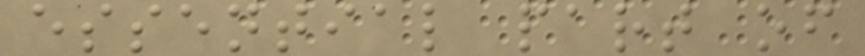essential part of
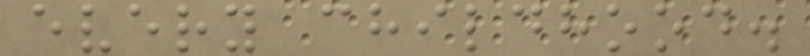every childhood.
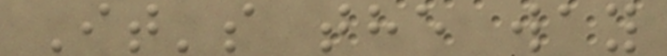It's the way
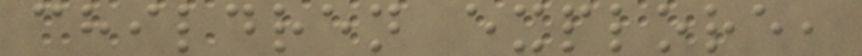children explore,
